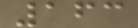163
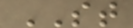ST
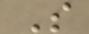S
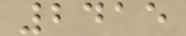2415
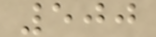500
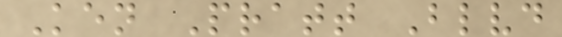Ken Pratt Blvd
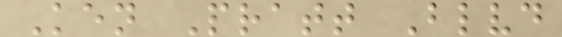Ken Pratt Blvd
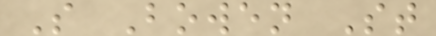S Bowen St
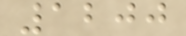1200
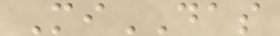MiDAS
